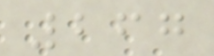267
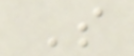S
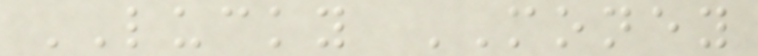LUCKY MONEY
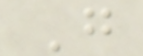G
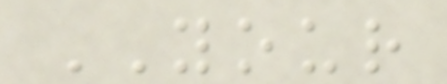YOUR
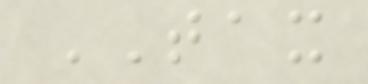TAX
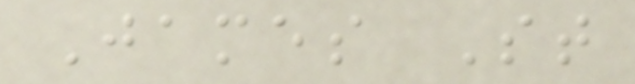James St
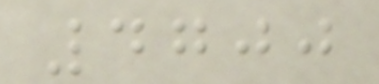4700
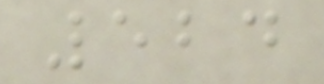524
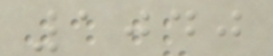1040
